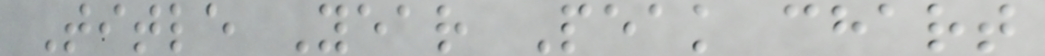Title Year Peak chart
